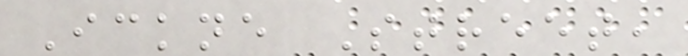Ickne Street,
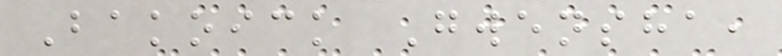Bakoick Gwensha,
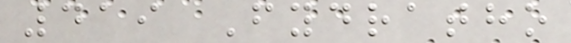419 Fydratho
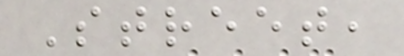Street,
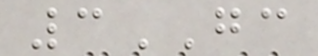3GC
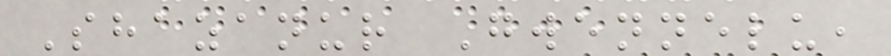Shazanur Gwennelu,
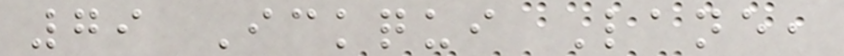79 Ickqui Lane,
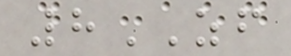8ZF
